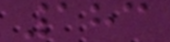183
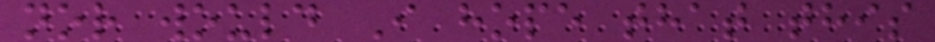nor would I hope that this
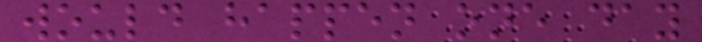would happen one day
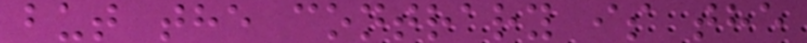but the contrary is the
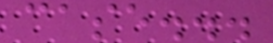case...
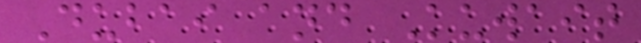Dubai and Kuwait
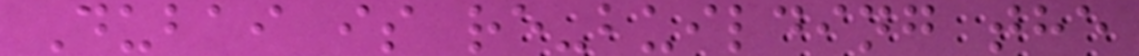Dubai is re-building the
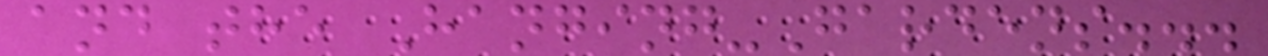and the Hanging-Gardens...
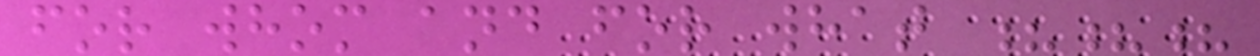for whom and for what ???
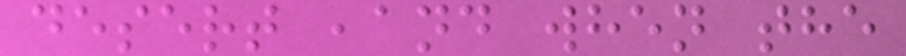desert ,and when the
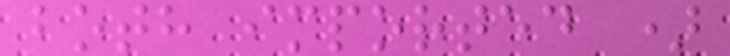both imported )
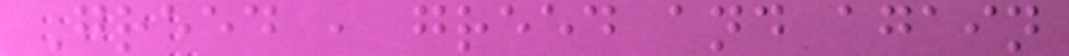Greed , greed and again
